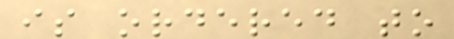is ordered to
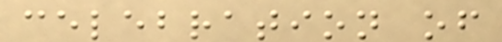celebration of
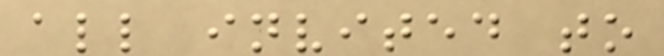all invited to
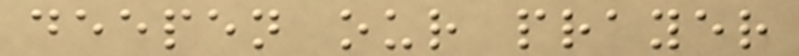deepen our prayer
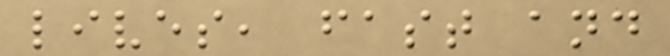lives, fast and
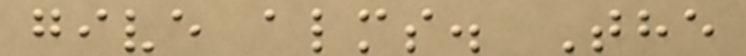give alms. The
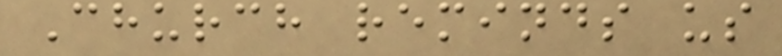Church reminds us
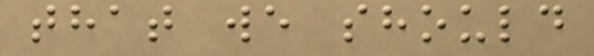that we should
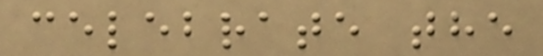celebrate the
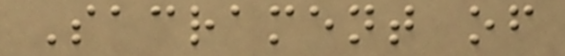Sacrament of
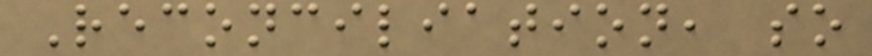Reconciliation, so
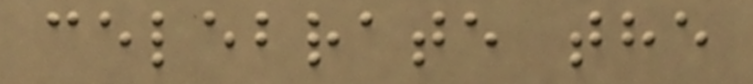celebrate the
